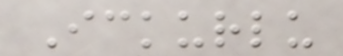Ickurlu
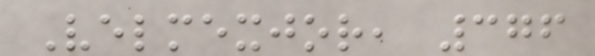Velmexjor, 376
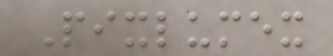Pixlumex
